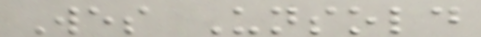Wes Unsold
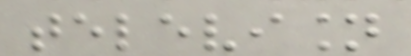television
